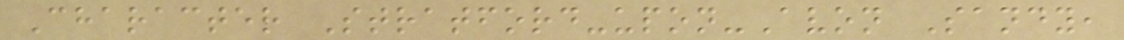Character Stratford-upon-Avon Sandy,
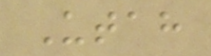Utah
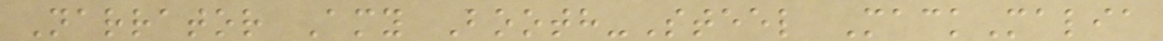Narrator Amy Booth-Steel MackMalia
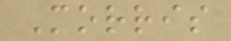Morris
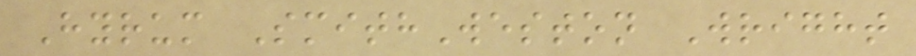Hyrum SmithWeston Wright
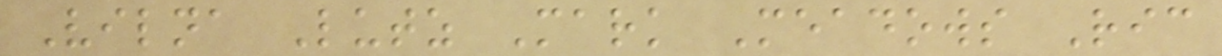Vilna Lutz Mark Meadows Ric
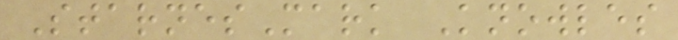StarnesMark Knowles
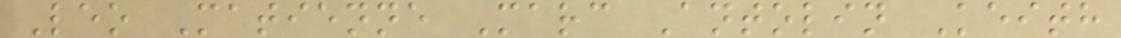Leo Matienne Marc Antolin Keith
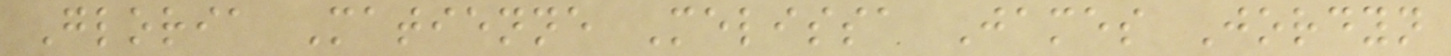Gloria Matienne Melissa James Jordyn
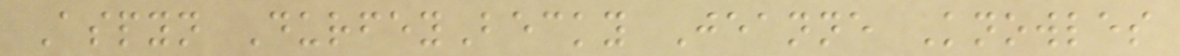Aspyn DurfeyBecky Jeanne Knowles
